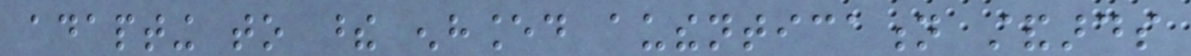adapting to these enhanced authentication standards
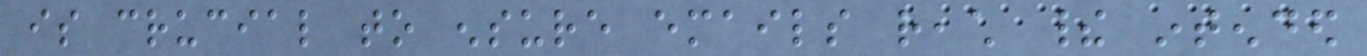is crucial to ensure emails reach their intended
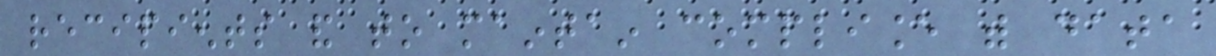recipients and to maintain compliance with data
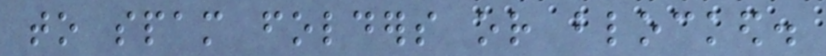to spam folders or blocked.
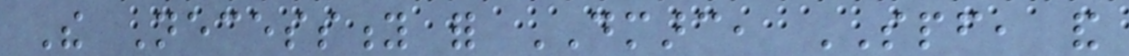The Necessity for DMARC, SPF, and
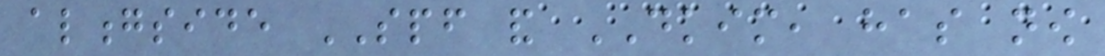alongside SPF and DKIM, has now
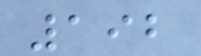192
